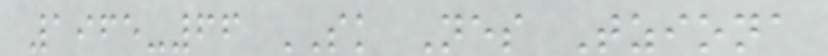1965-66 SK Nes Tziona
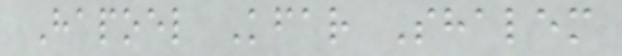Hapoel Kfar Shalem
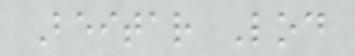Beitar Lod
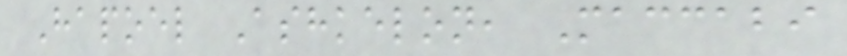Hapoel Ashkelon, Maccabi
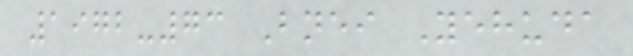1972-73 Bnei Yehuda
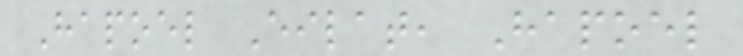Hapoel Eilat, Hapoel
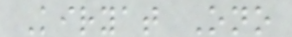Kiryat Ono
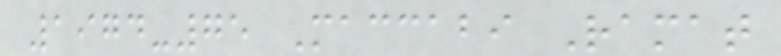1974-75 Maccabi Ramat
